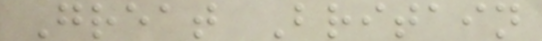Great Britain
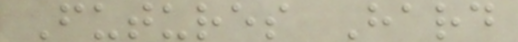Futures Hard
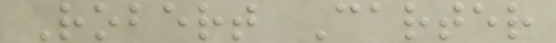Robert Carter
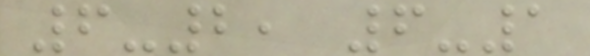6-2, 6-1
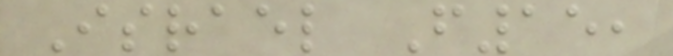Israel F15,
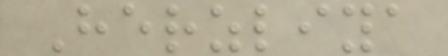Herzliya
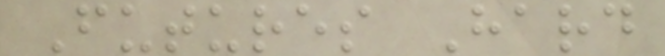Futures Hard
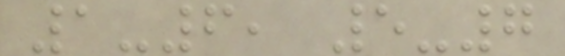1-6, 5-7
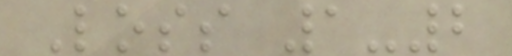Loss 1-2
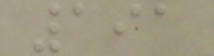191
